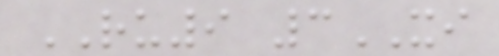RU9 3XI
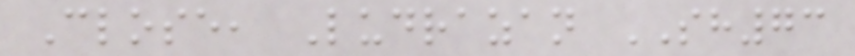Close, Ludrazan SH73
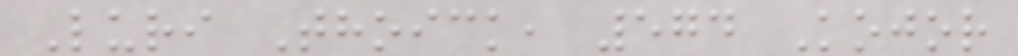Luri Thoick, 574 Kojor
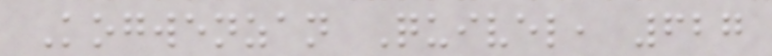Kogwenzan Quivel, 627
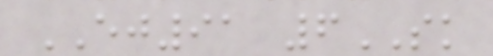EJ91 6SK
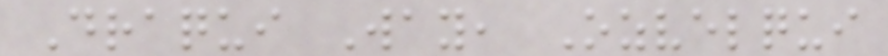Draqui Way, Ozvelqui
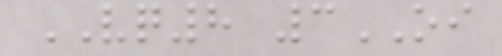VQ8 3OI
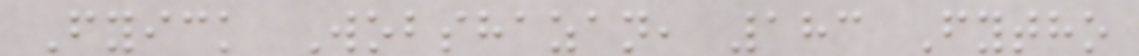Fyick Wobshazan, 183 Fytho
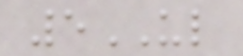5UL
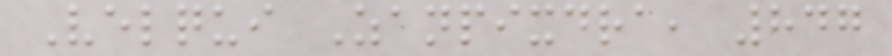Velqui Zanpixdra, 847
